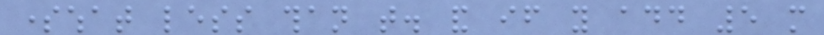somewhat less than that. and if you add 5 more
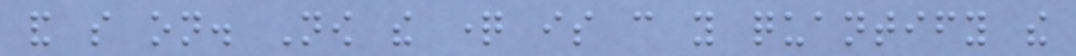and so on. Now the question is can you quantify the
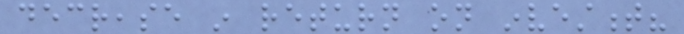decrease in return on investment?
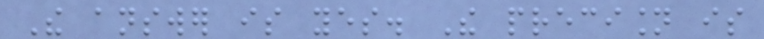The answer is yes. The precision is
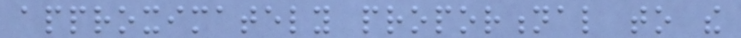approximately proportional to the
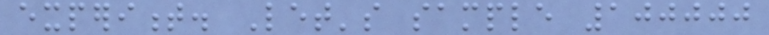experiment. Let's sample 100000
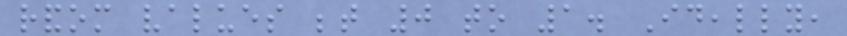random values between 0 to 1. Ideally,
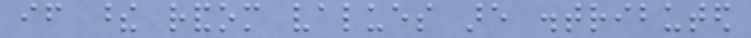if these random values are distributed
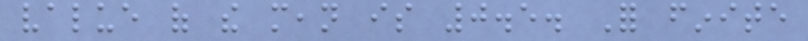value of the mean is 0.5. For finite
